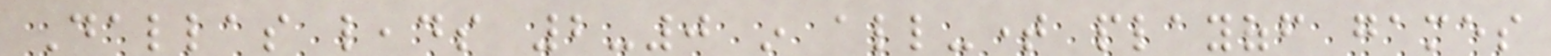Dallas leads 2-0 in all-time playoff games
